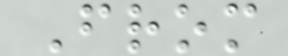From
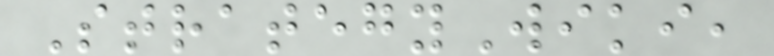StrategyWiki,
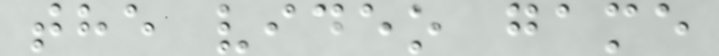the video game
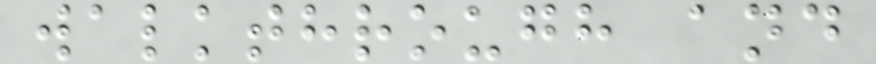walkthrough and
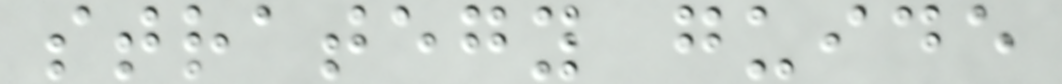strategy guide
